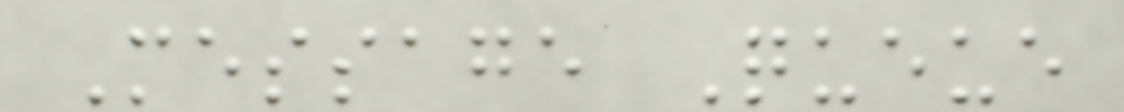Message Queue
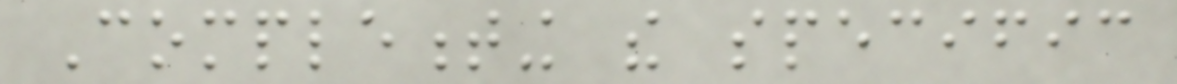Complementing the specific
